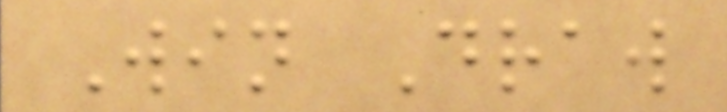Win Draw
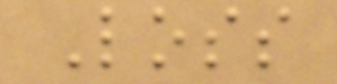Loss
